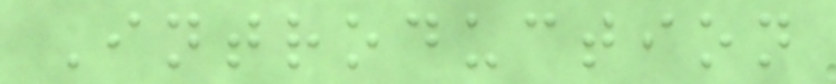Introduction
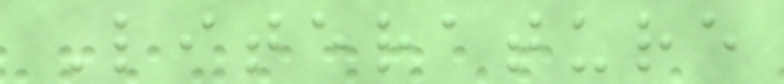Literature
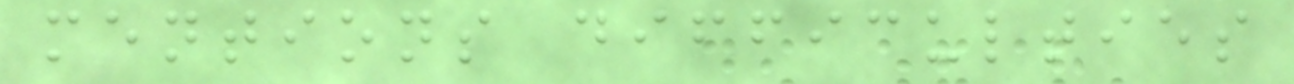mentions difficulties
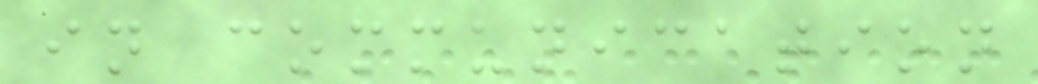in communication
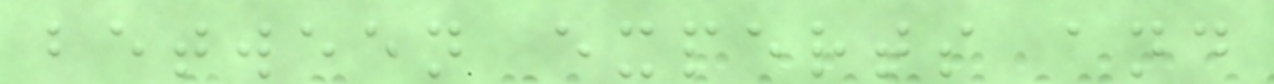between experts and
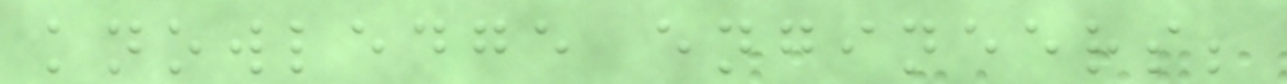knowledge engineers;
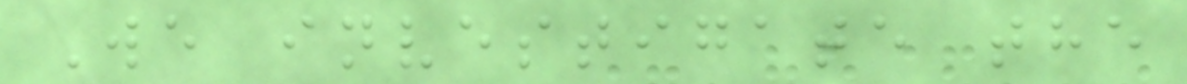We investigate the
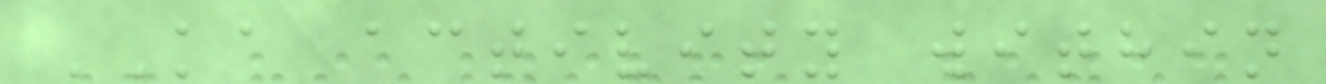KA activity within
